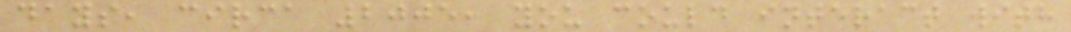days, circa 2005, you could interact with
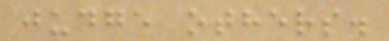judge others.
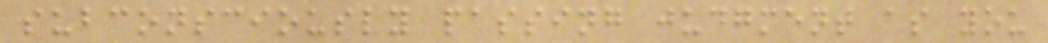subconsciously passing judgment as you
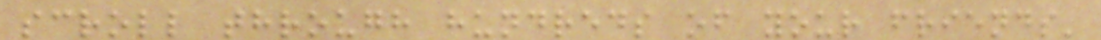scroll through hundreds of your friends'
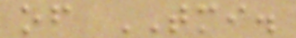of TMI.
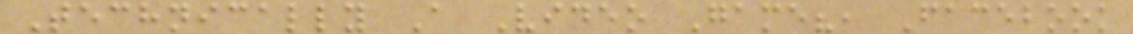Technically A Video Game?, Facebook
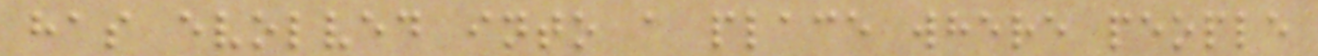has evolved into a place where people
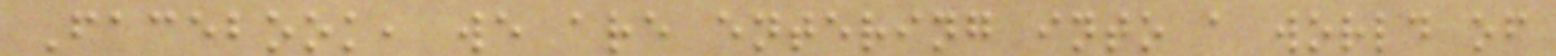Facebook, we are entering into a world of
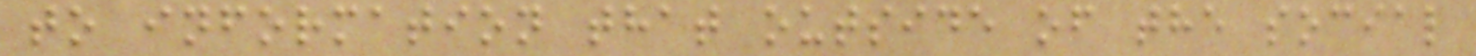to information that outside of the social
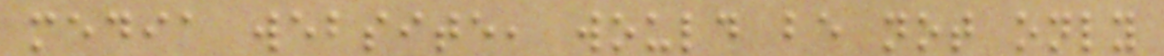media website, would be not only
